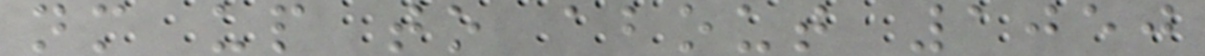nm up to about 1050
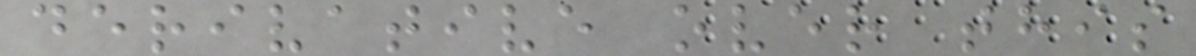derivative over this
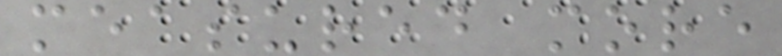measured more
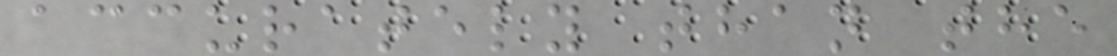accurately than the
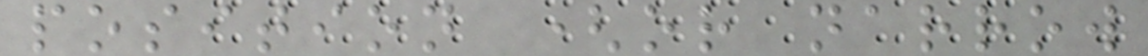position (or narrow
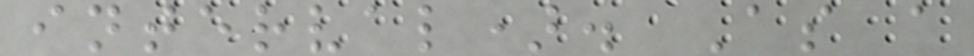interval). As a
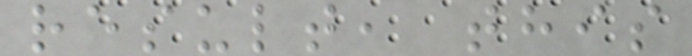result, this
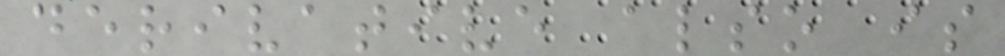derivative also is
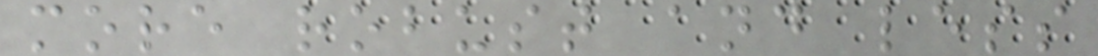more robust and less
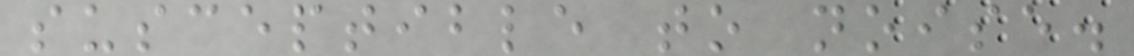susceptible to noise.
